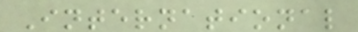International
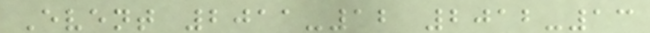Event 2011-12 2012-13
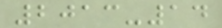2013-14
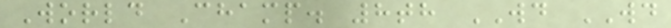World Champ. 8th WD WD
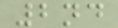2nd
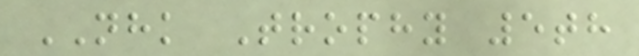NHK Trophy 5th
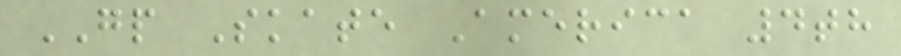GP Skate America 4th
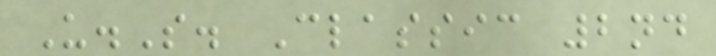U.S. Classic 2nd
